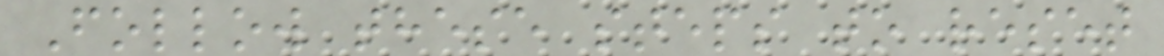Follow these steps to reset
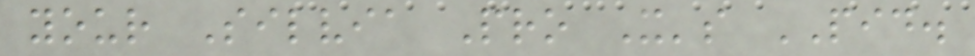your Silvia Pro X's PID.
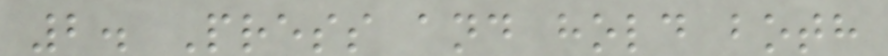2. Press and hold both
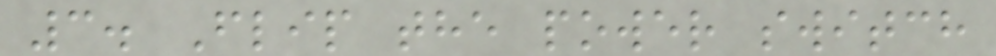3. Flip the power switch
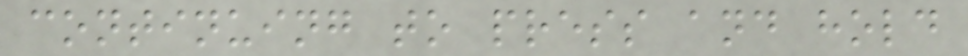continuing to press and hold
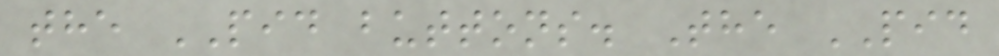the PID buttons. The PID
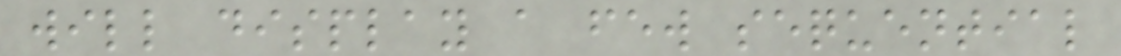will display a few sequential
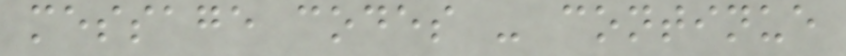message codes - continue
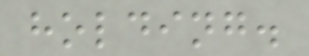holding.
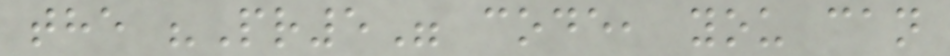the "Pr5" code, you can
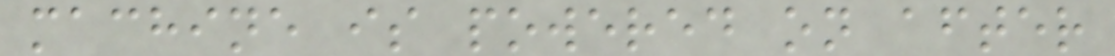machine is powered on after
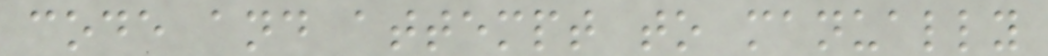code and attempt to manually
